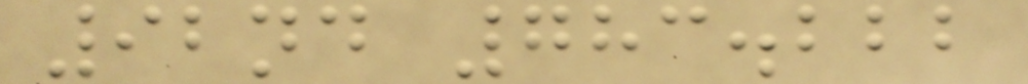92nd 783.222
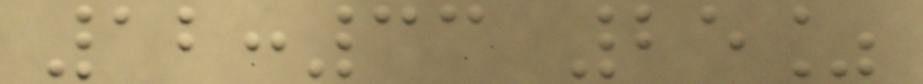12:33 25%
